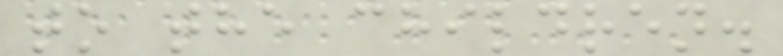to the children.
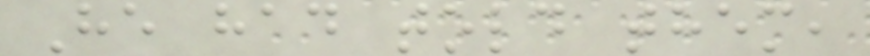He had told them,
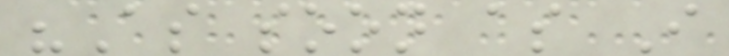"As soon as I
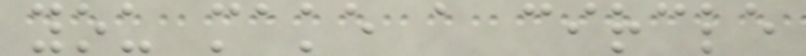you make a circle
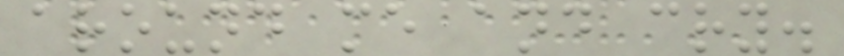around me and cry.
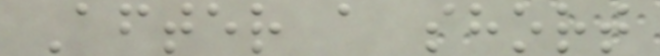After a short
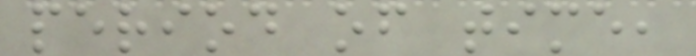period of time,
